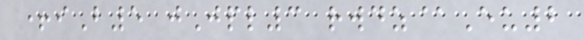+iB5 jJpl3 rwdz@Eu2
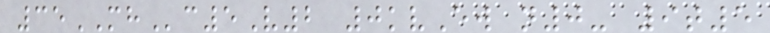35MHc5V2 0kvEw n0- 9t5
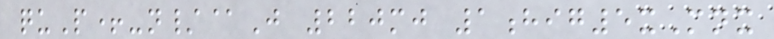quP+-n/@J 220mj 1hig5xMnx
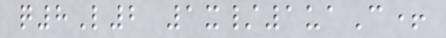q8L2 1x/1uaC+
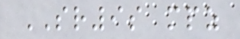SR9s mpz
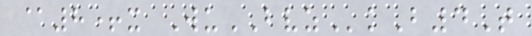@8+x WuBVZkB4T
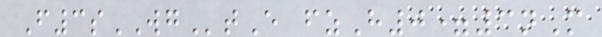F3sWGtE fzH0=3nM
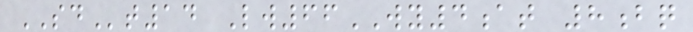SDt14 Lw66WY4at 8bq
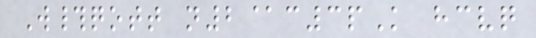W#qott n2@c3pK hcvq
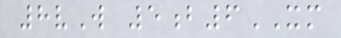8vW 5b6XM
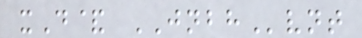xD& JNBHvnt
